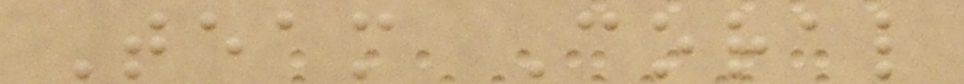Team Coral
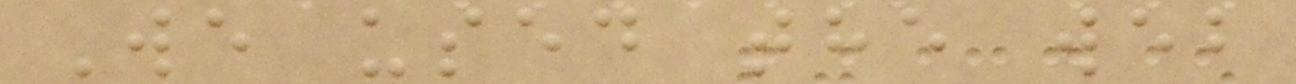We used the web
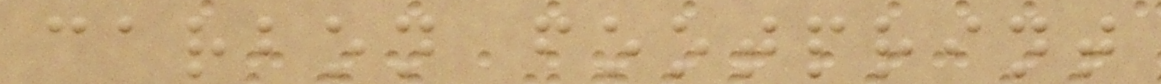carbon footprint
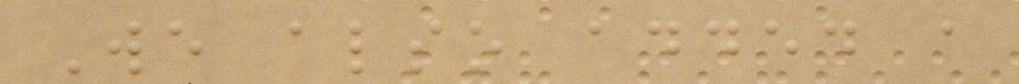We also added a
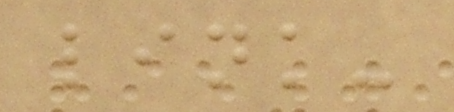link-
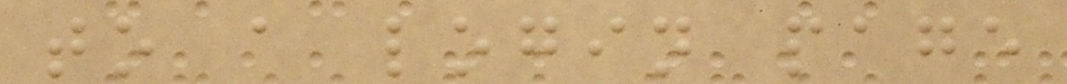to a login page
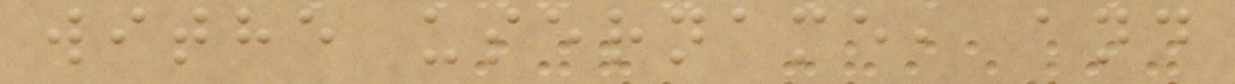withe username, and
